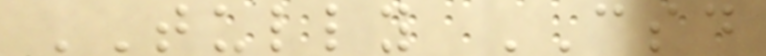TULLY CSD
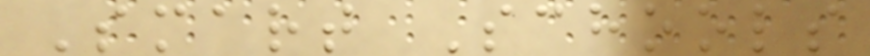Smart Schools
